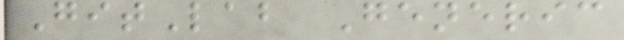GitLab Generic
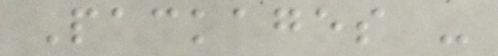Packages -
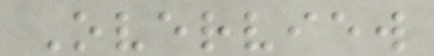Overview
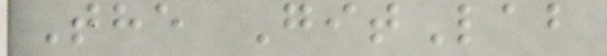The GitLab
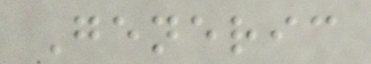Generic
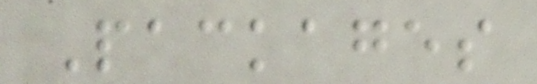Packages
